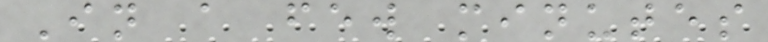In a few minutes
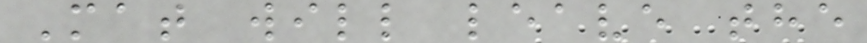Mat will leave the
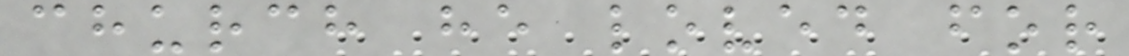church he loved for
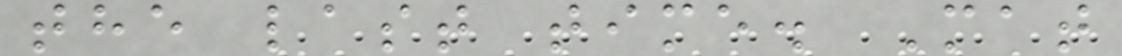the last time. Mat
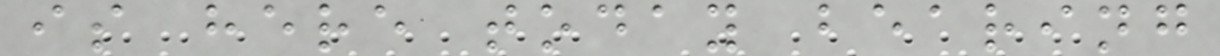is here today bearing
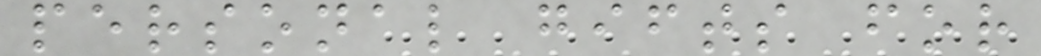personal gifts for
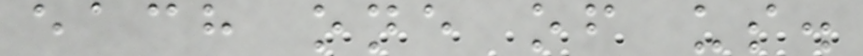each one of us.
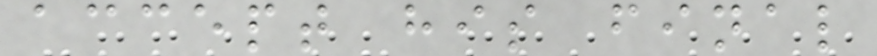accept his final
